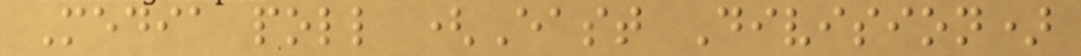Media poll (East Division)
